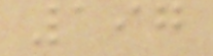197
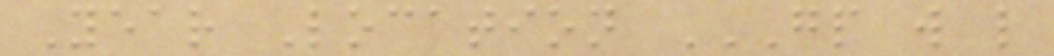Year Location GP W L
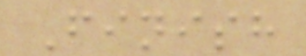Finish
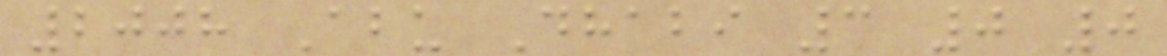2008 Abu Dhabi 3 0 0
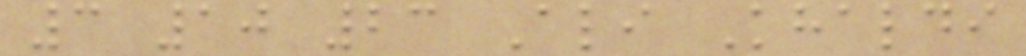3 10 23 Ali Khaldi
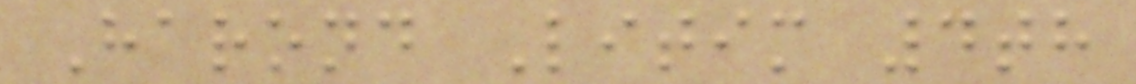Harond Litim 4th
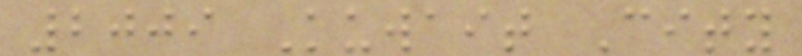2009 Kuwait City
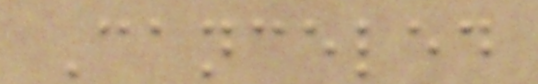Canceled
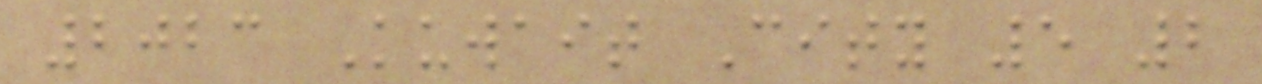2023 Kuwait City 5 2
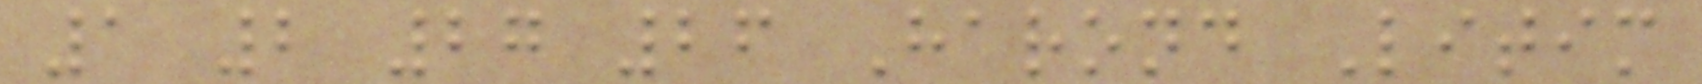1 2 27 26 Harond Litim
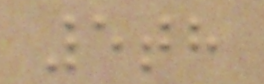5th
